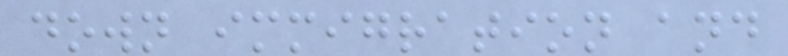down immigration and
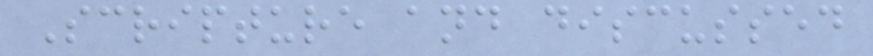Scripture and discussed
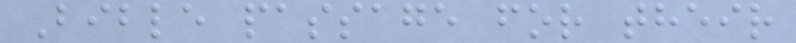Bible passage for their
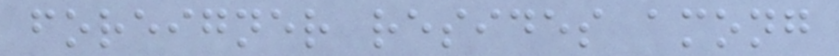foreigner resides among
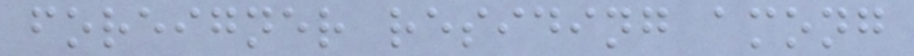foreigner residing among
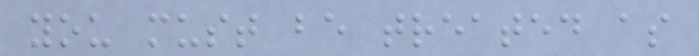you must be treated as
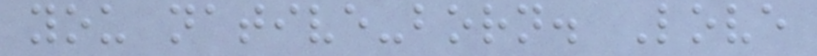you native-born. Love
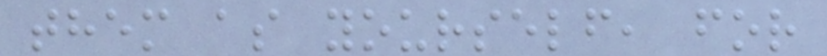them as yourself, for
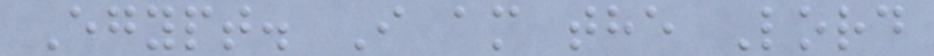Egypt. I am the Lord
